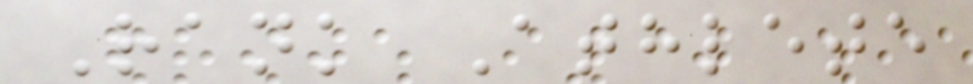Rank Athlete
